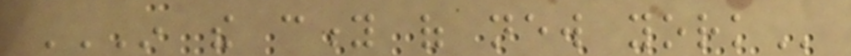IN THE CITY OF NEW YORK
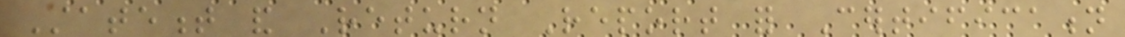Statement and Return Report for Certification
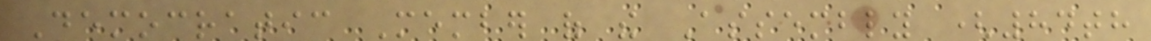Democratic Member of the Assembly (84th
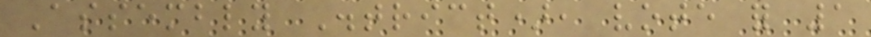Assembly District), vote for 1
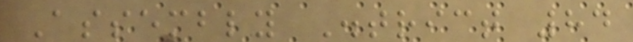Assembly District 84
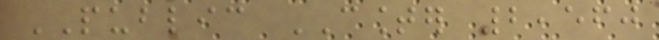PUBLIC COUNTER 2,560
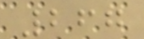267
